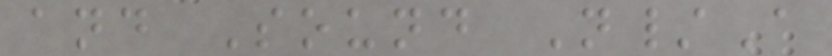and Sound N/A
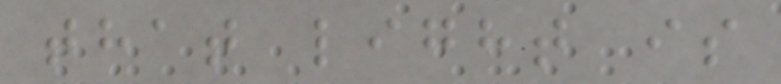that light is
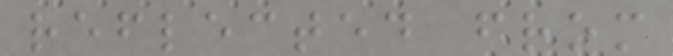reflected from
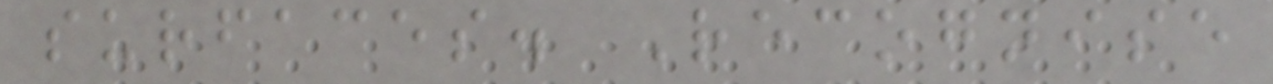surfaces. Recognise
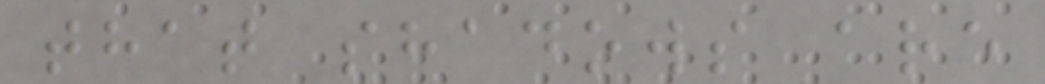that shadows are
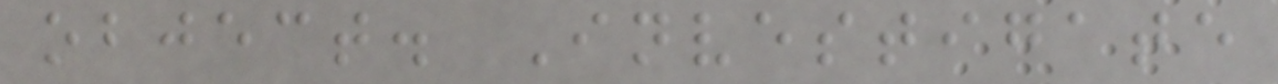object. Investigate
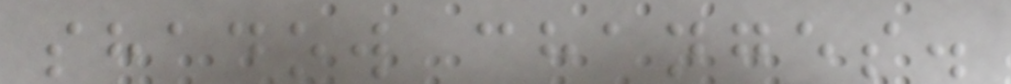shadow changes.
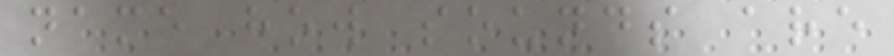name how sounds are
